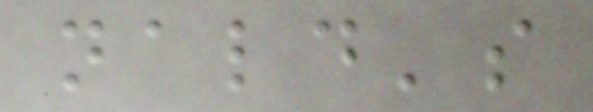nald's
